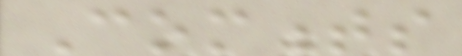Comments
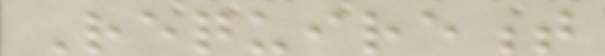Requirement
